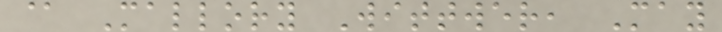@ Mallory Wittwer, May
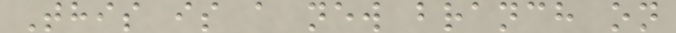This is a new branch on
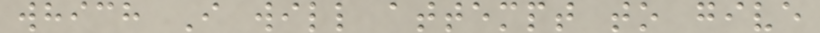which I will attempt to give
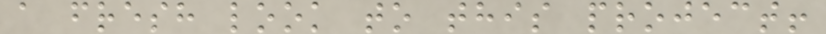a fresh look to this project!
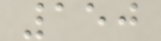150
